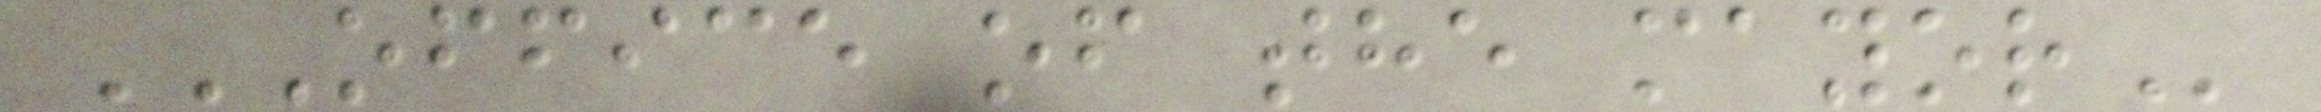OFFICE OF THE MAYOR
